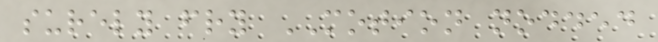surely fry MOTION nodded
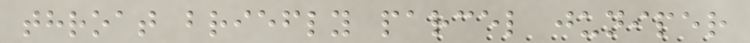throat briefly parcel juniper
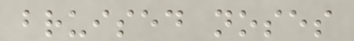bruised noses
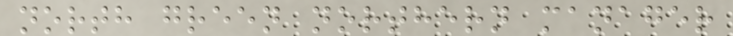north green northern manager
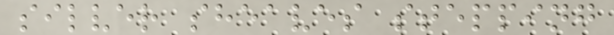silver sheaves stepping
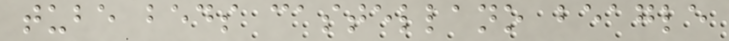tube beds castellano beagle
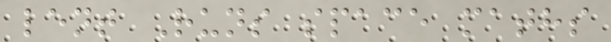lent Runs space maths
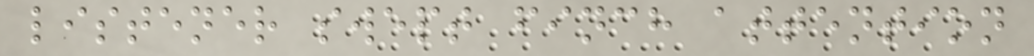listener swept finch attention
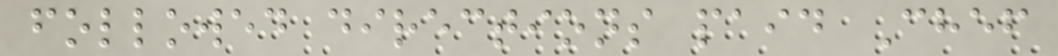followed directions paid Chef
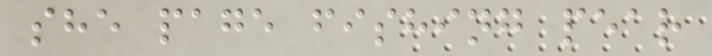she page fishing pear
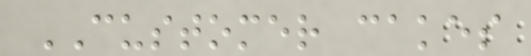CUSTOMER cakes
